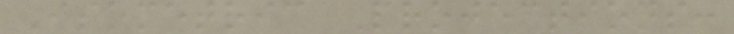Isometric Projections:
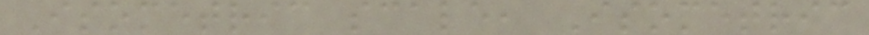Isometric scale, Isometric
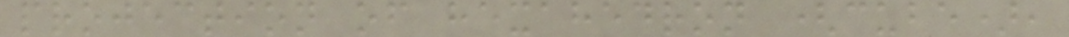projection of hexahedron (cube),
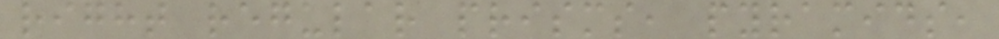right regular prisms, pyramids,
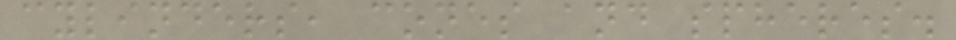cylinders, cones and spheres.
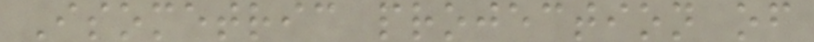Isometric projection of
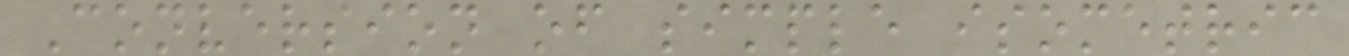Conversion of simple isometric
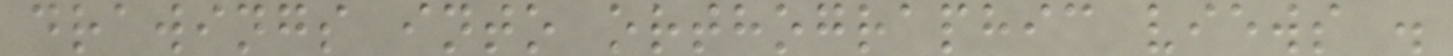drawings into orthographic views .
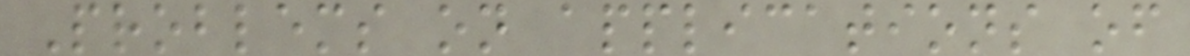Problems on applications of
